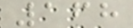168
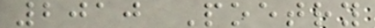2010 Poetry
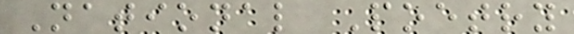National Poetry
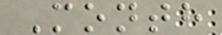Month
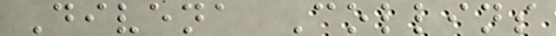Divena Collins
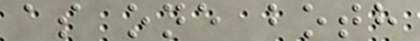as one both
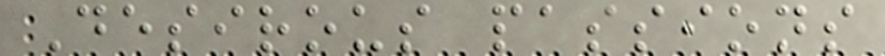Desirous passions
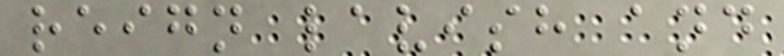reign lavish and
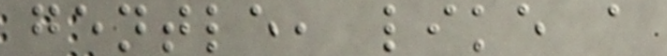gentle, like a
